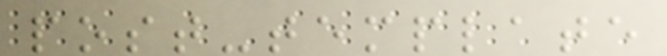post-template
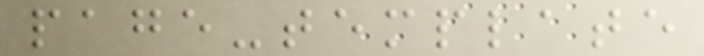page-template
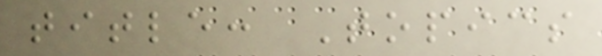title: Topics
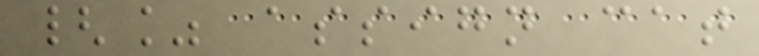{% assign cat
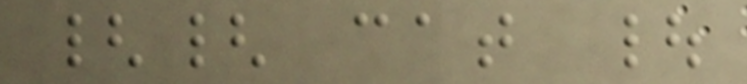{{ cat |
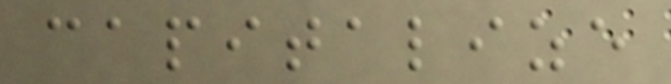capitalize
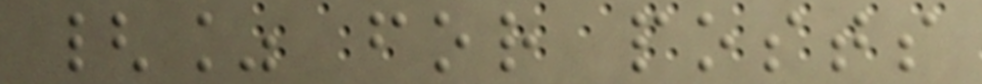{% for posts
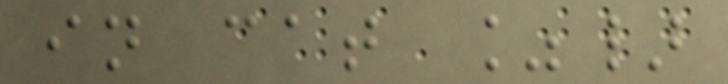in cat %}
